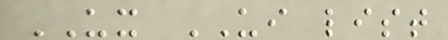UX UI list
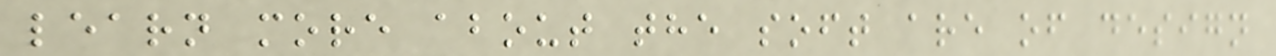learn more about the soft are of design
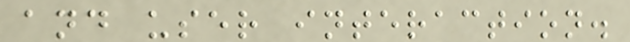and user interaction.
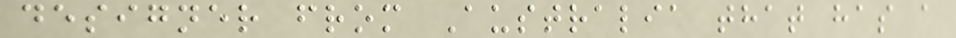designer from Australia that has a
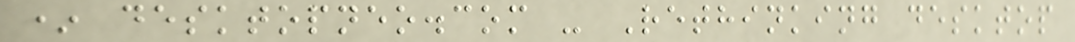* desktopneo.com - Rethinking desktop
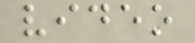video
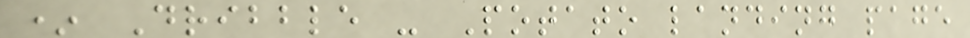* Dribble - Potato landing page
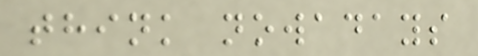think nowadays
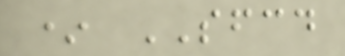* SFCD
